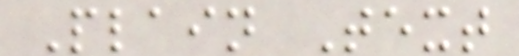Plain Text
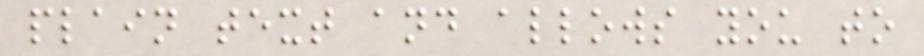plain text and allows you to
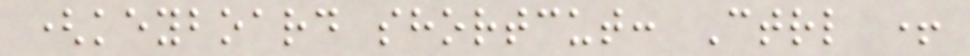(keyboard shortcut: Ctrl +
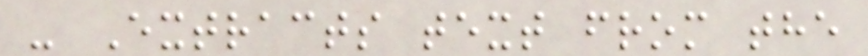- Extracts text from the
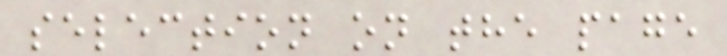selection on the page
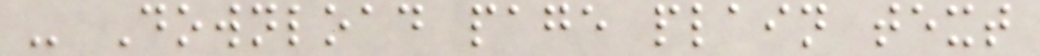- Download page plain text
